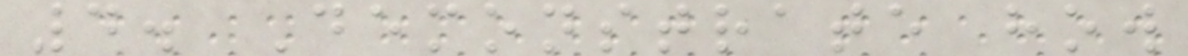4. Demonstrate how
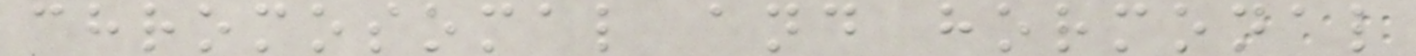chromosomal and hormonal
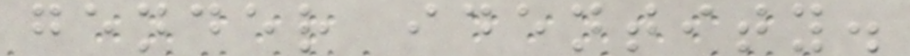gender identity.
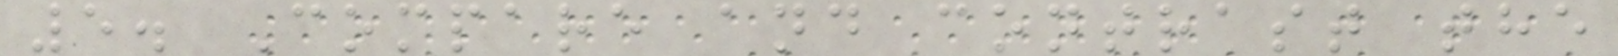5. Compare and contrast the
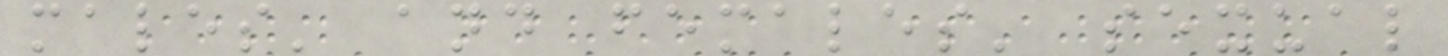males' and females' sexual
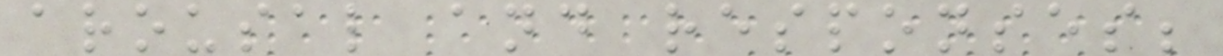arousal and responses;
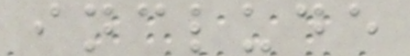include
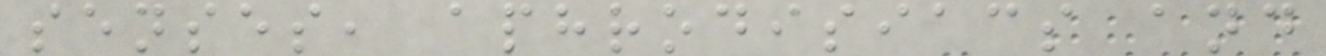senses, aphrodisiacs and
